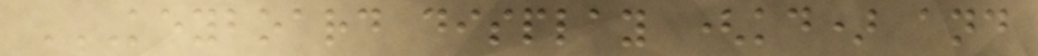KEYBOARD DISPLAY (KD) AND
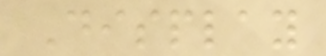Display
